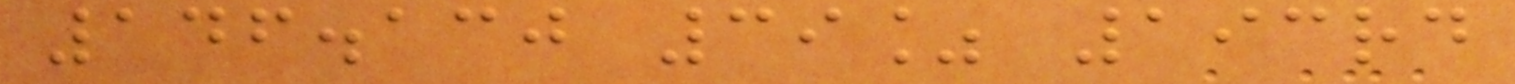146.130 39% 193rd
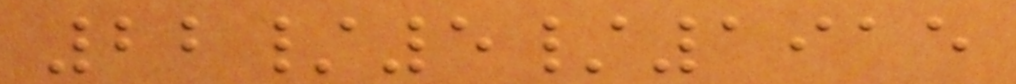22/5/1915
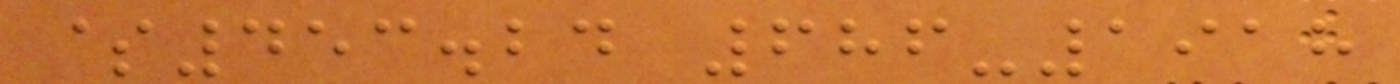$453.24 686-1918
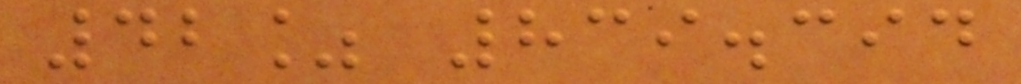42% 839.394
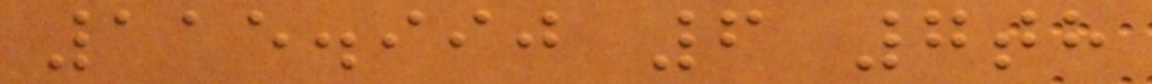115.990 6 7th
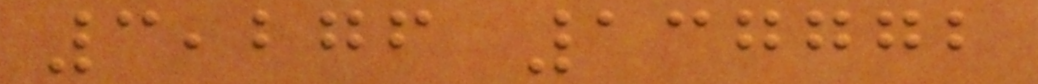3,276 137772
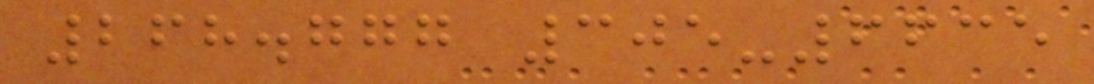268.777 305-6635
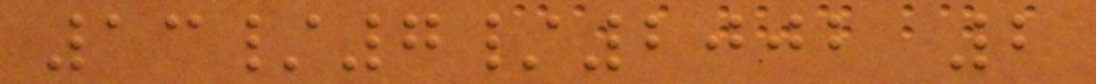13/7/2002 2
